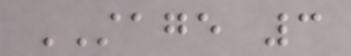STAGE 3
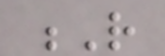R
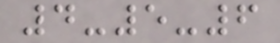4-5-6
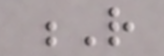R
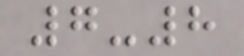7-8
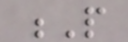P
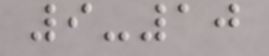9-10
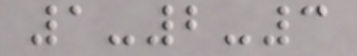1-2-3
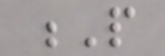P
